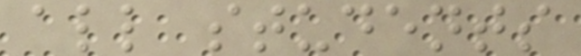all students
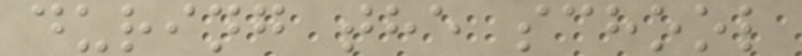during the school
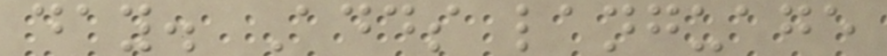day. Adds language
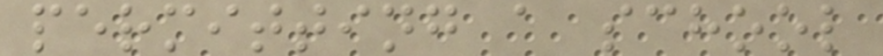permitting a school
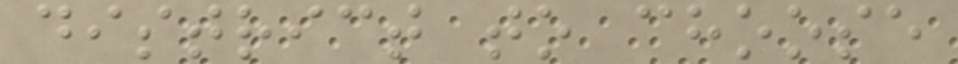district to choose
